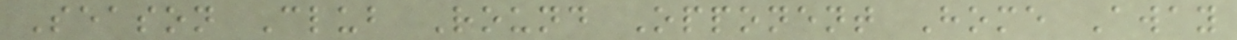Season Club Round Opponent Home Away
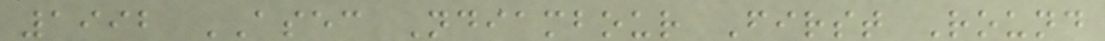1992 ASEC Ndiambour First Round
